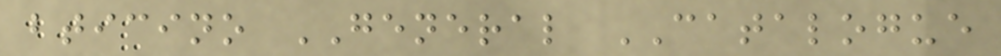bticino GENERAL CATALOGUE
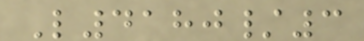L4180/3
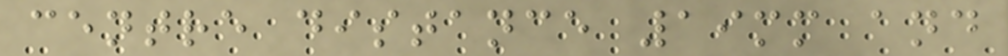centre distance 19mm and
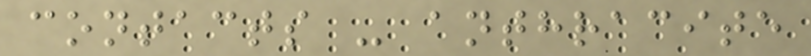contacts - anthracite
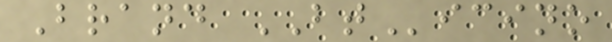Brand BTicino
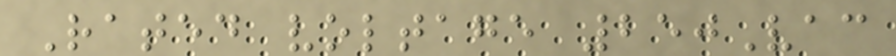Rated voltage 250Vac
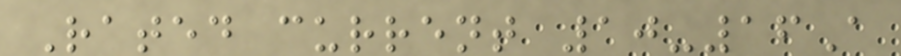Rated current 10-16A
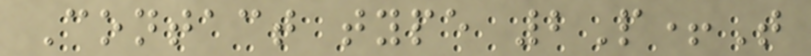Contact type 2P+T
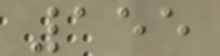155
